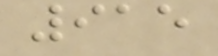915
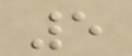5
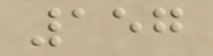157
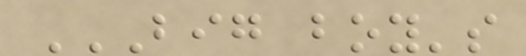BIG BOY'S
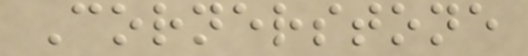Cornerstone
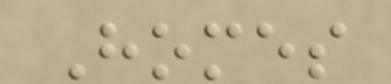Homes
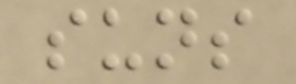suns
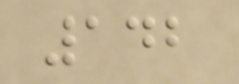142
